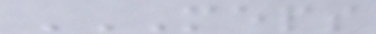MEPS
